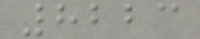8223
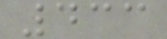433
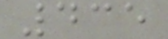435
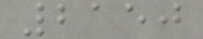2150
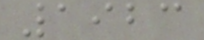1923
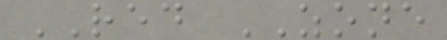RED ZONE
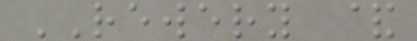REWERY &
